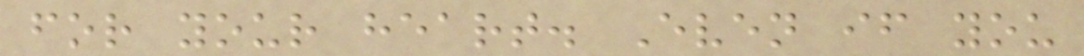for your heart. Even if you
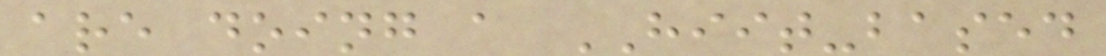are doing a HIIT-based
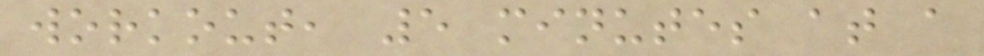workout, 5 minutes at a
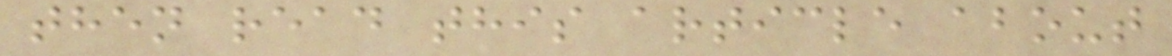then read this article about
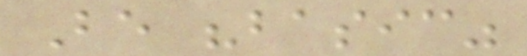Be "basic"
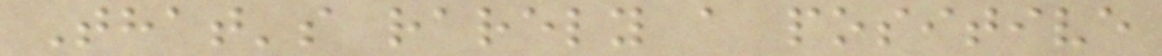That's rarely a positive
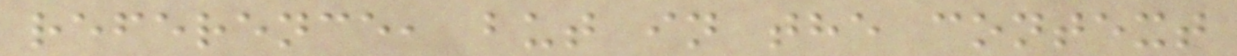reference, but in the context
